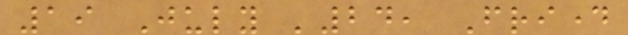19 July '24, Friday
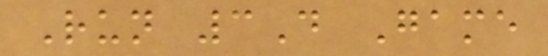Run 3D Game
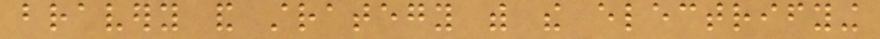bravery and strategy with the electrifying
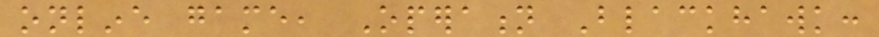online game, Operation Blackhawk:
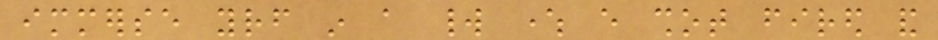immerse yourself in a world where every shot fired and
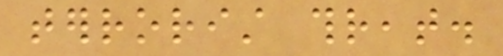terrorist threat.
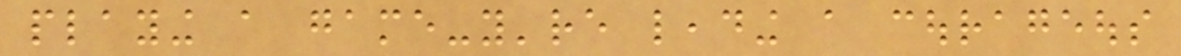playing a game-you're leading a courageous
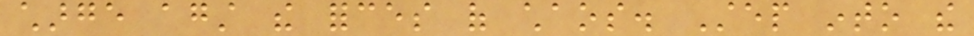charge against the forces of chaos. Step into the
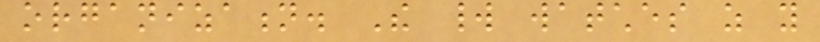organization. The world watches as you
